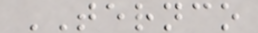TERNCO
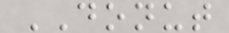DONUT
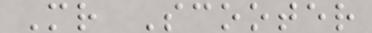Mr Scooter
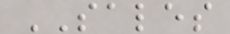SALES
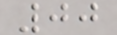00
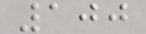100
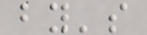by's
